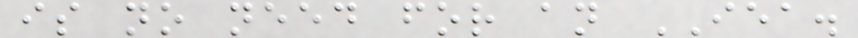is no need for an IEA.
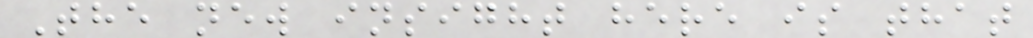The new insight here is that
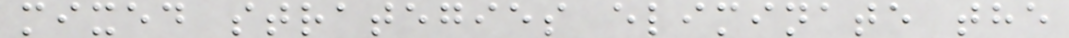mixed strategies eliminate the
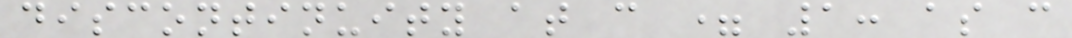discontinuity at c = 1: as c
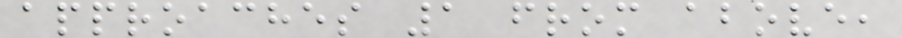approaches 1 from above,
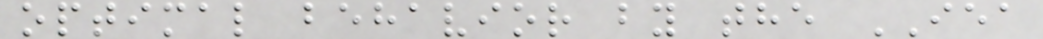optimal behavior by the IEA
